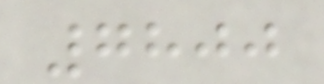7800
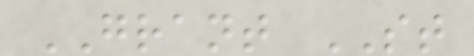GRANT ST
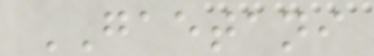GAETANI
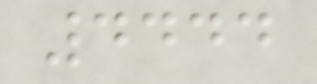4444
